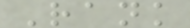Rank
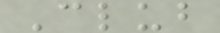Club
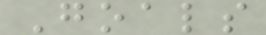Goals
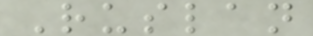Ruslan
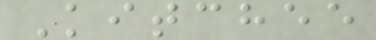Kitchee
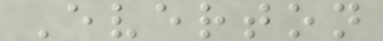Everton
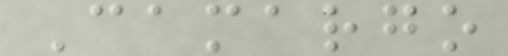Camargo
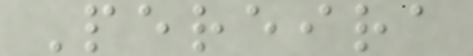Pereira
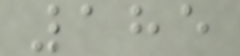185
